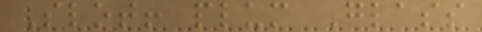Slot! plum Glass
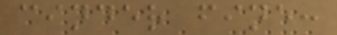cinder fine:
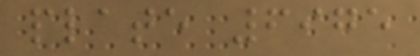plate 6975
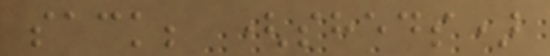sack; (sheds)
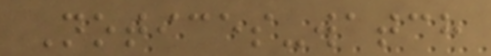Notices-watch
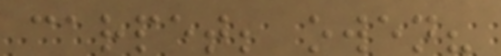carpet; owen?
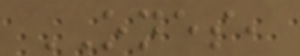ONES,
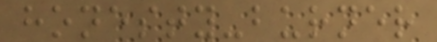honesty-burner
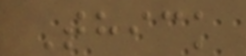Thick
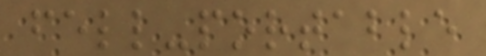fell-portable
